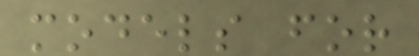models for
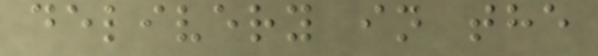delivery in the
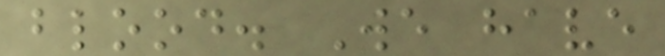blood. We have
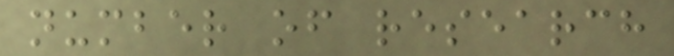number of research
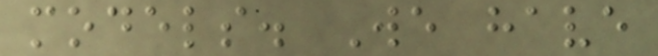models. We have
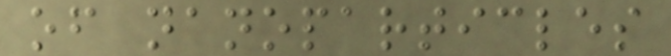of nanoparticles
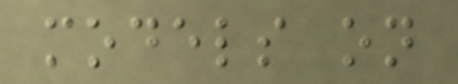models on
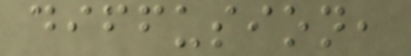diffusion,
